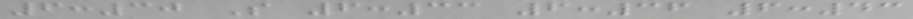6:30 S 6:33 6:36 6:43
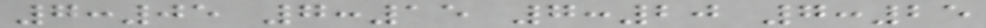7:05 7:15 7:20 7:25
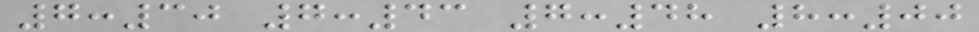7:30 7:43 7:48 8:00
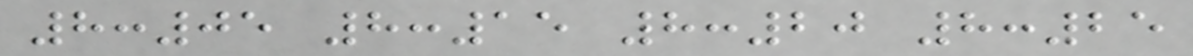8:05 8:15 8:20 8:25
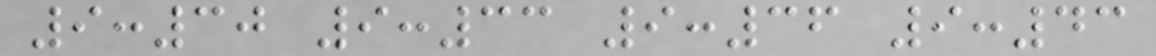9:30 9:33 9:36 9:43
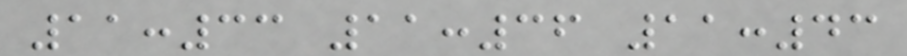11:33 11:36 11:43
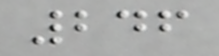246
